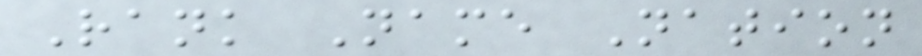Rank Name Nation
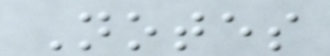Notes
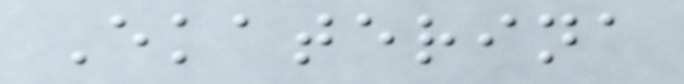Ekaterina
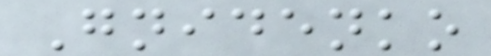Gnidenko
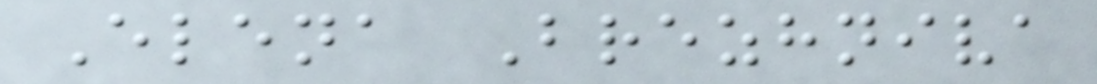Elena Brezhniva
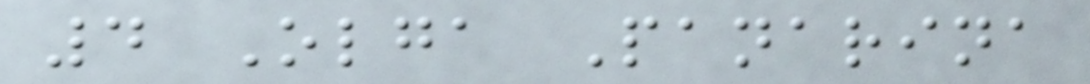4 Olga Panarina
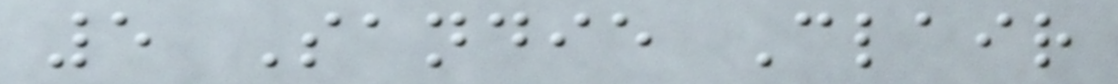5 Sandie Clair
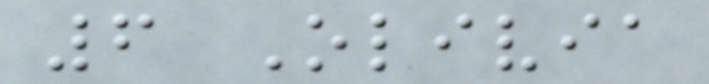6 Olivia
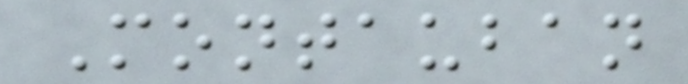Montauban
